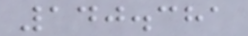140.381
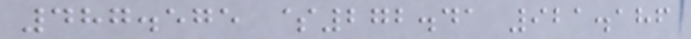487.575 $272.41 921.186
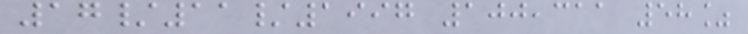17/11/1997 100,311 58%
